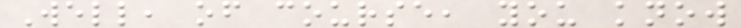Well, of course, you know
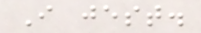I jest.
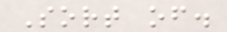Sort of.
